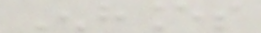Enhances
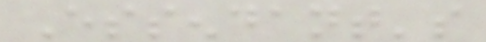Essendant's
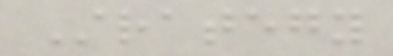Strategy
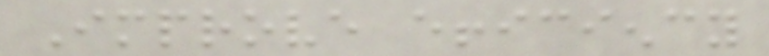Improve efficiency
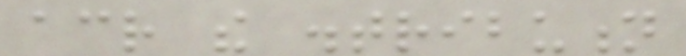across the distribution
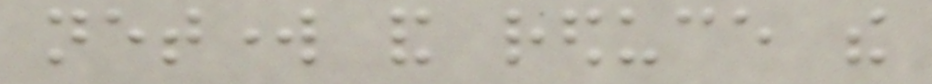network and reduce the
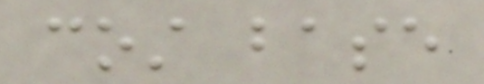cost base
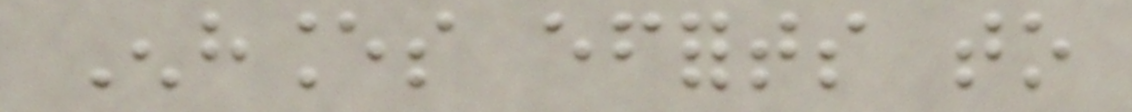Enhances efforts to
